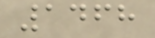1468
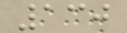130
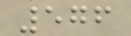576
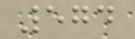574
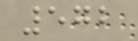572
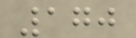170
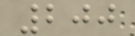200
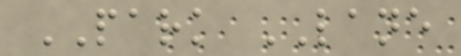PARK LANE
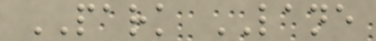PARK LANE
